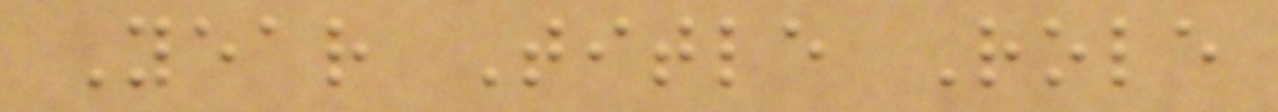Year Title Role
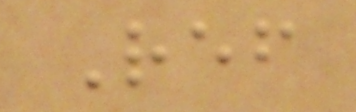Ref
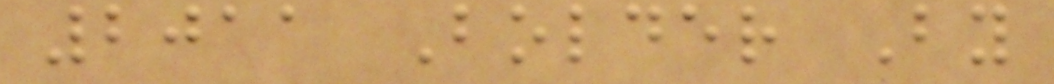2011 Bolder By
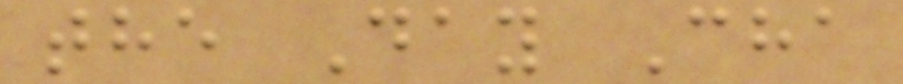the Day Cha
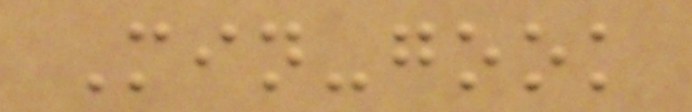Min-gook
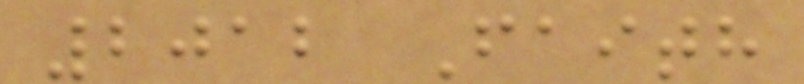2012 Faith
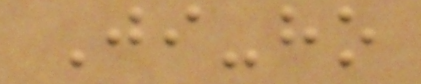Ji-ho
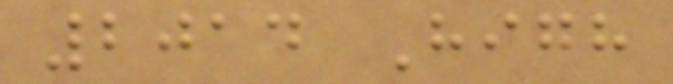2014 High
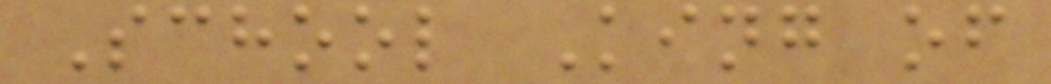School King of
